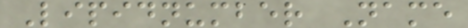Lipidnumber Name
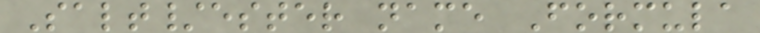Salt/ester name Formula
